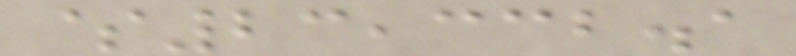$23,332.1
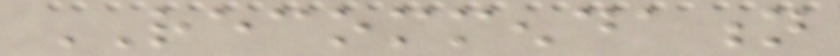RECOMMENDATION
